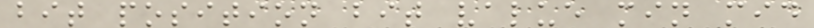bit position bit value min mid
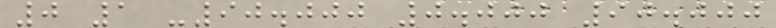0 1 -90.000 0.000 90.000
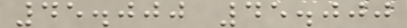45.000 45.000
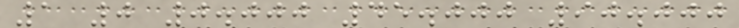1 0 0.000 45.000 90.000
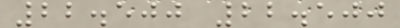22.500 22.500
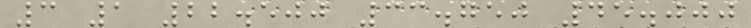3 1 22.500 33.750 45.000
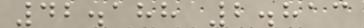42.188 2.813
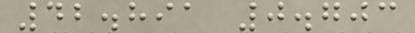42.891 0.703
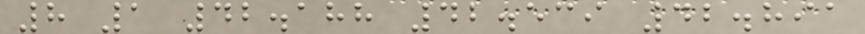8 1 42.188 42.539 42.891
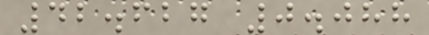42.627 0.088
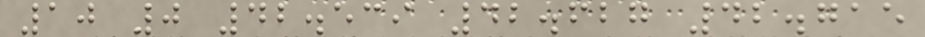10 0 42.539 42.627 42.715
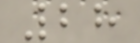28
